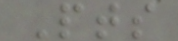Pts
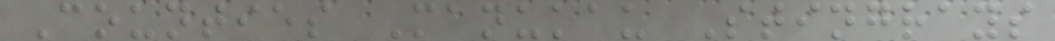Counties Manukau Stingrays
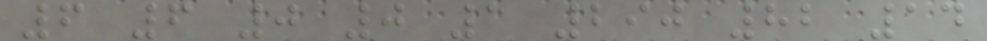6 6 0 0 1 290 82 14
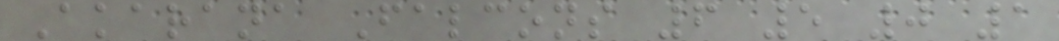Akarana Falcons 6 5 0 1
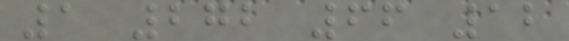1 272 66 12
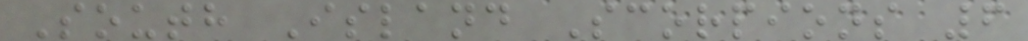South Island Scorpions 6
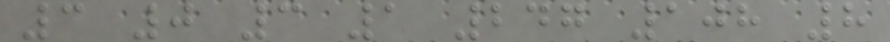3 0 3 1 247 108 8
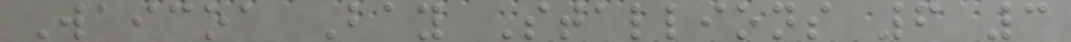Waicoa Bay Stallions 6 3
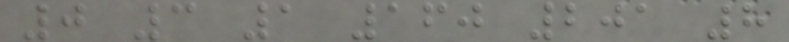0 3 1 160 201 8
